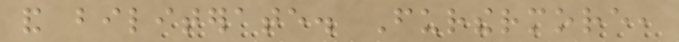and biliterate. Furthermore,
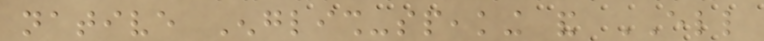native English-speaking and ELL
